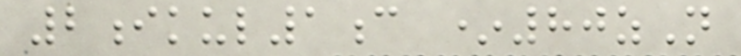2ikul1c *80zN
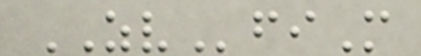ZVfiM
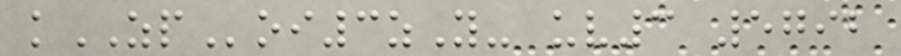kZPoi3zY- uv3 5792
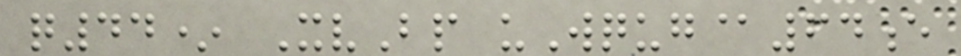q44* XvBp uWqug@64e
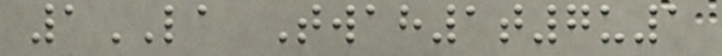1LA Twah1t7u1
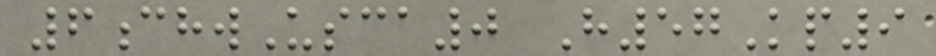6chwUsca0 H57Kp9
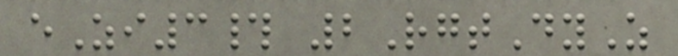eZi3# 2RgtDyZ
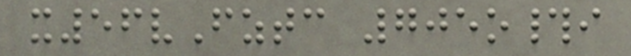x56vFztc 705o#i
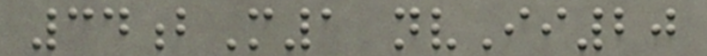34bM1 nvIi20
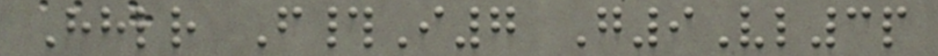Hhlr F#I7 G9Vl3p
